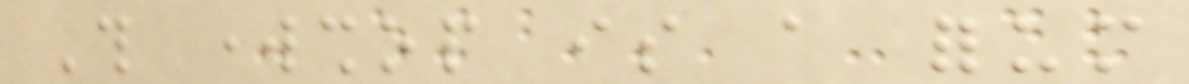This workshop is a forum
